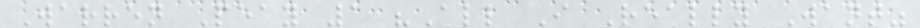Warren Peay 1 "All I Really Want"
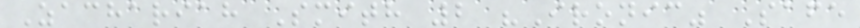Zachariah Smith 2 "Ironic" Safe
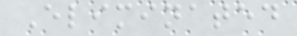Eliminated
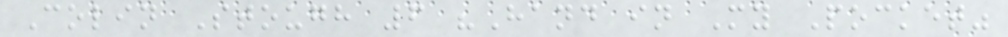Colin Stough 6 "Hand in My Pocket"
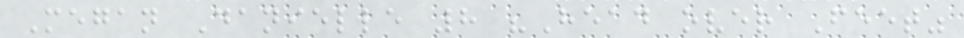Megan Danielle 8 "Head over Feet"
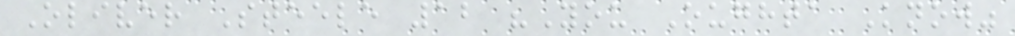Oliver Steele 12 "You Oughta Know"
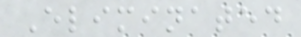Eliminated
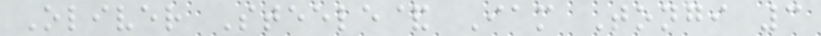Oliver Steele& Iam Tongi 3
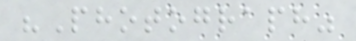"Photograph"
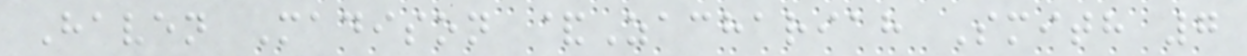Haven Madison &Zachariah Smith 7
